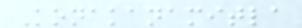Konakanamitla
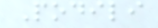Podili
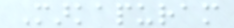Markapuram
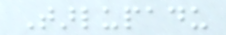Tarlupadu
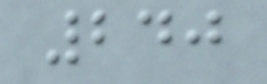240
